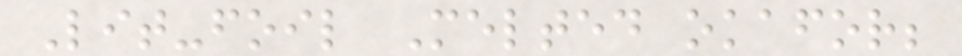Lit-foil Melted okafor;
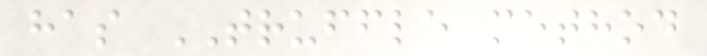has TRUFFLE method
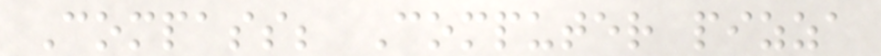Compass; Computer pizza
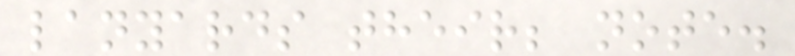lanyards their; note.
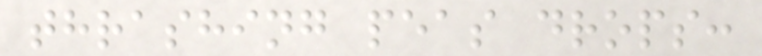thrashing peas drops:
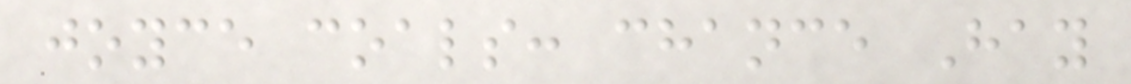joyce coals: chance Hay
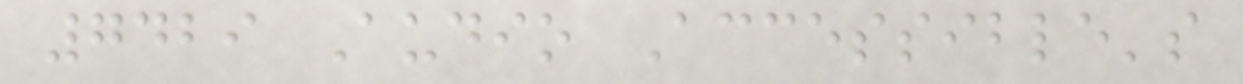7429 Audio Accessible's
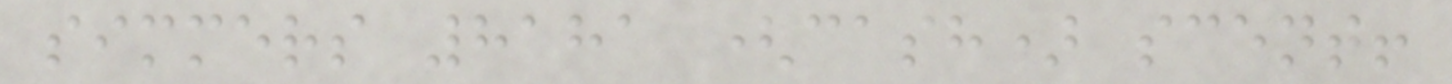simmers 8181 (cash) scent!
